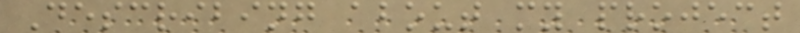Describing about my project
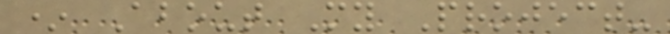* About My Project-
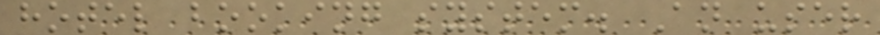hotel booking system. An user
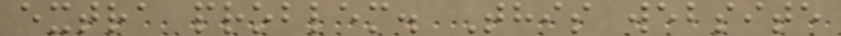extra problem. This website
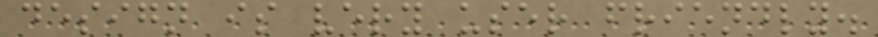design is very user friendly.
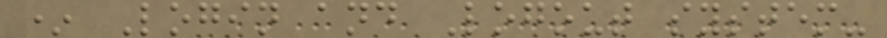* Login and Logout system-
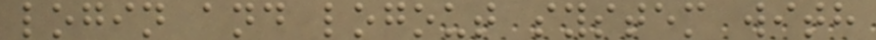login and logout system with
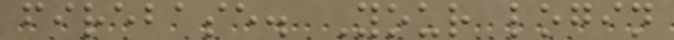firebase. Your login
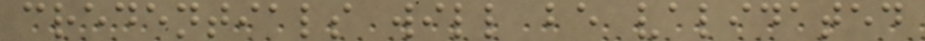credentials will be validated
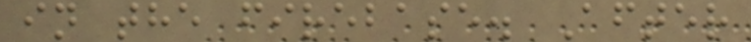in the firebase. After
